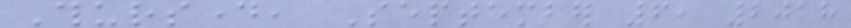Thursday, September 6, 2018
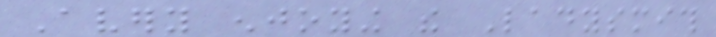Avery enjoying the Ladysmith
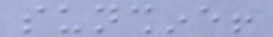sunshine!
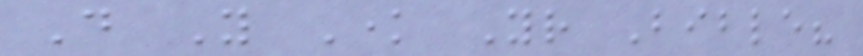Do You Know Your Bible?
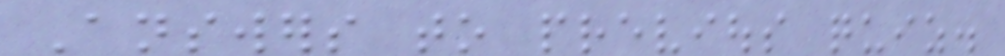Answers to previous quiz.
